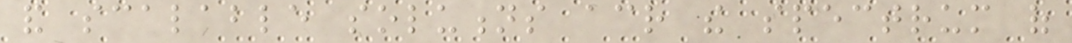and scalable solutions across the spectrum of
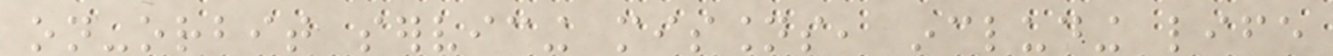on-orbit servicing missions, including life
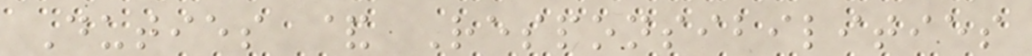Duties & Responsibilities
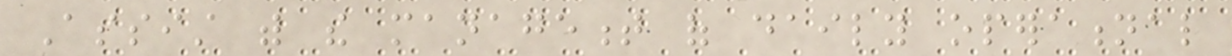Assist with the management of daily operational
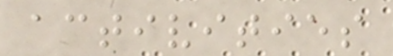activities
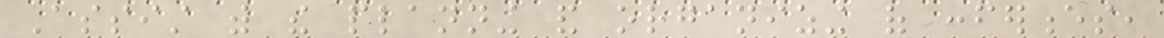Assist with the planning and organizing of conferences,
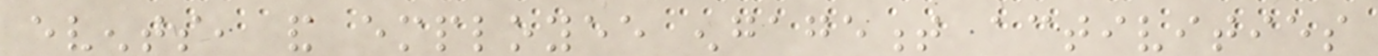events, and employee engagement activities
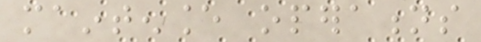maintenance operations
